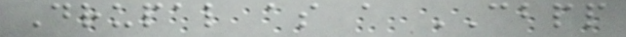Drupal as a CBPP
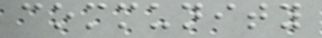community
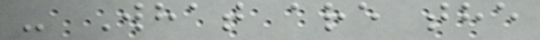- What are the
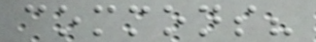commons?
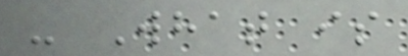- What is
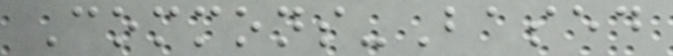Commons-Based
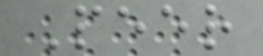Peer
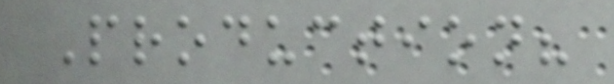Production?
